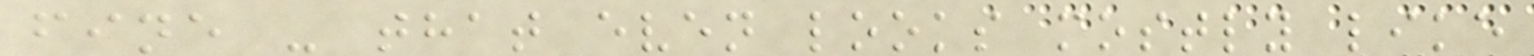fine - that even looks mostly like
